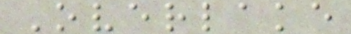Overlake
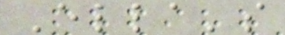Ella's
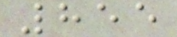855
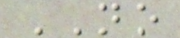NO
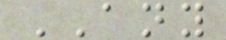ANY
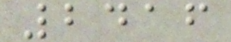2416
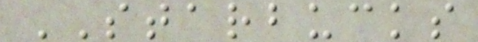STARBUCKS
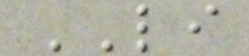LI
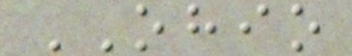OHIO
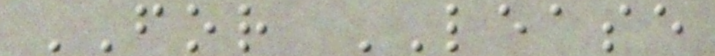FOR LEASE
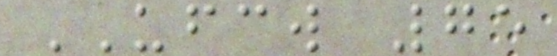UFCW 75
